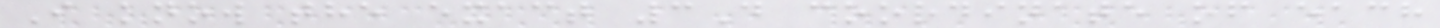I know the exact 3D coordinate of each
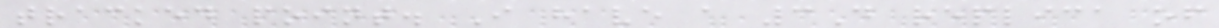tracked point. I have a 3D replica of
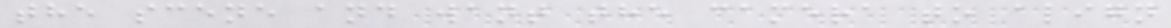the scene and want the camera to align
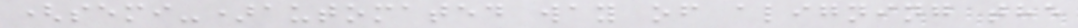(semi-)automated way of aligning the
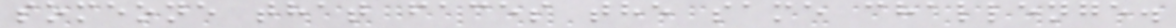someone that faces the same challenge.
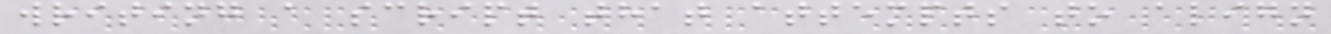writing a script that attempts to align
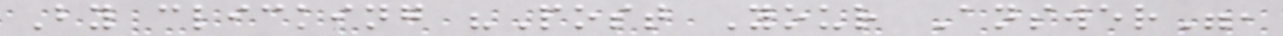By clicking "Post Your Answer",
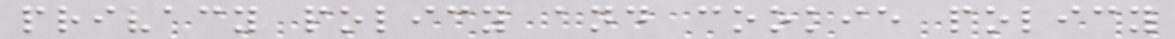privacy policy and cookie policy
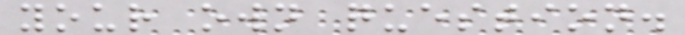your own question.
